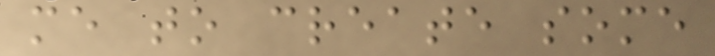me to create some
